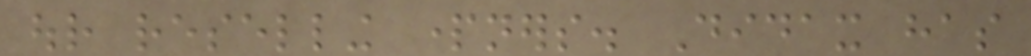our reselling partners. Didax has
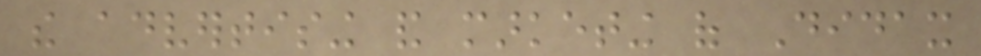the advertising and marketing of Didax
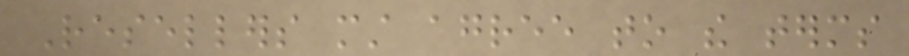Resellers must agree to the terms
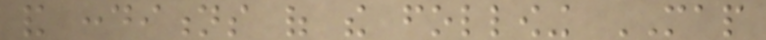and conditions of the following MAP
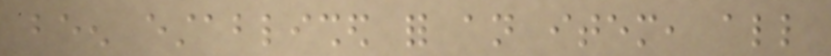been established for an item, all
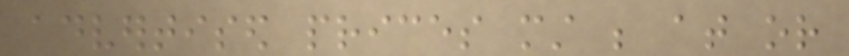advertised prices must be at or
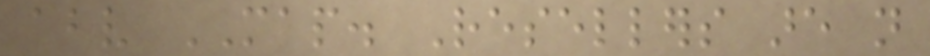above MAP. Resellers are not
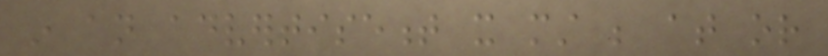in an advertisement it must be at or
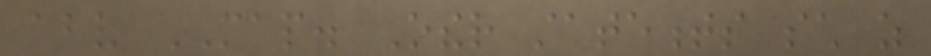above MAP. Other statements such as
